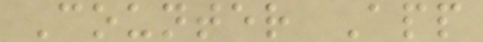Counter App
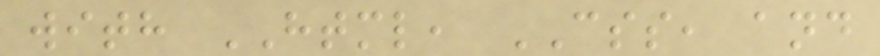with HTML, CSS, and
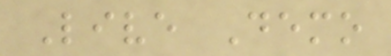Live Demo
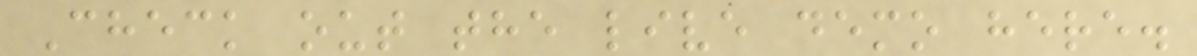Check out the live demo here.
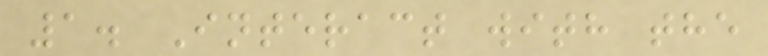1. Interact with the
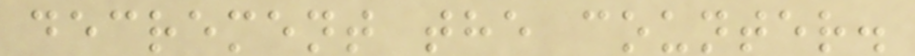decrement the counter.
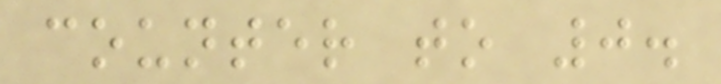counter to 0.
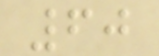60
